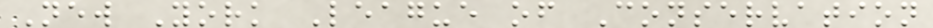New York League of Conservation
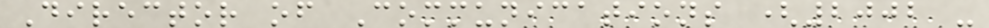Director of Communications (2002 -
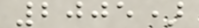2005)
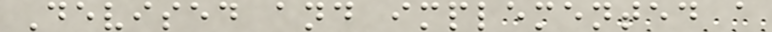Devised and implemented a
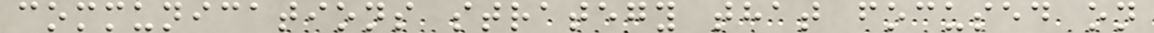communications strategy that focused on
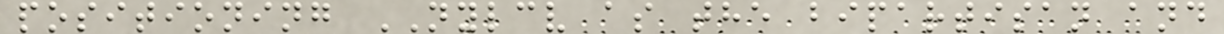positioning NYLCV as the bipartisan and
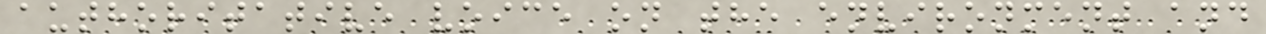authoritative voice on the environment and
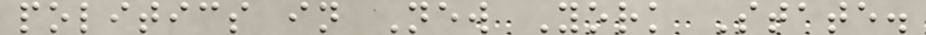politics in New York State.
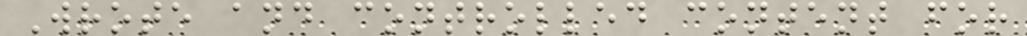Wrote and controlled content for
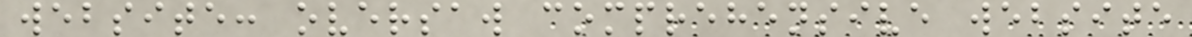website: oversaw comprehensive website
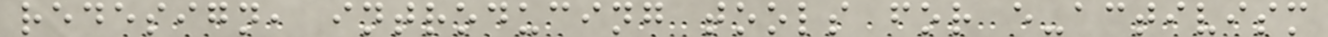redesign, introducing tools for e-activism
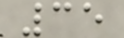35
